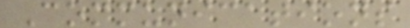Communications
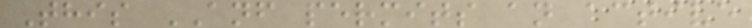This ANF permits an active
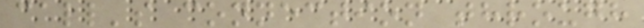call's connection through
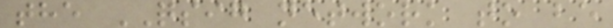the QSIG network to be
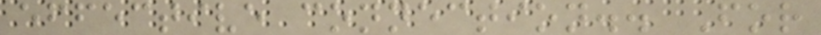effective connection.. For
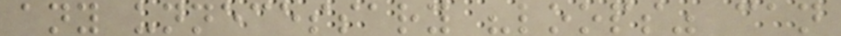any unnecessary "loops" can
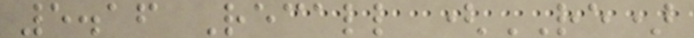5.16 Recall (RE)
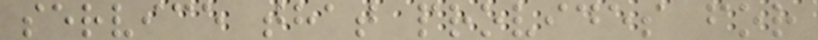service that provides for
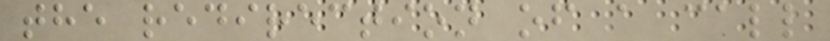the redirection of a call
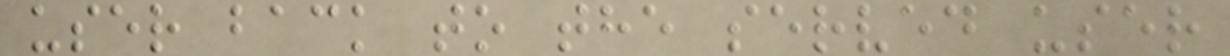user back to the served user
